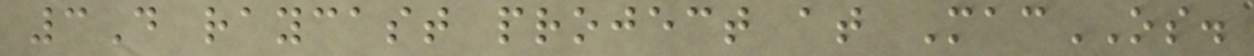3D raycast project at MacOS.
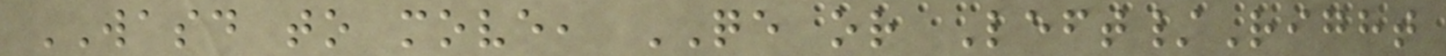WASD to move, QE or Left/Right
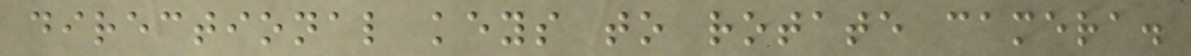directional keys to rotate camera.
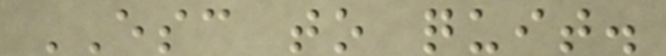ESC to quit.
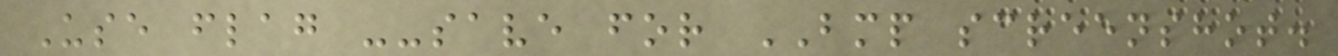Use flag --save for BMP screenshot.
